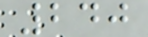240
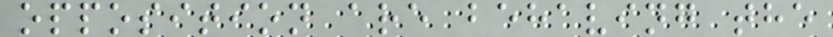opposition are behaving the
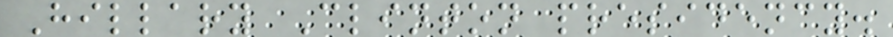Hillary Clinton presidency.
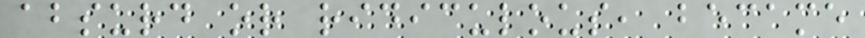absurd or ridiculous, became
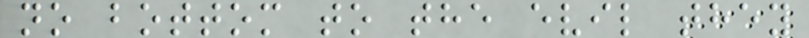no bottom to the evil they
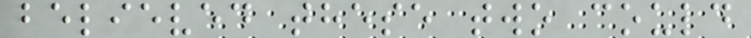believed these two could
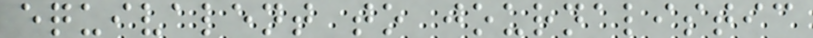equivalent to journalistic
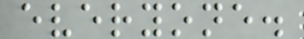everyone.
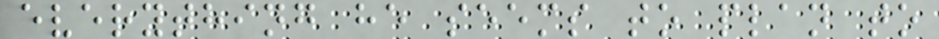everything he seems to plan to
